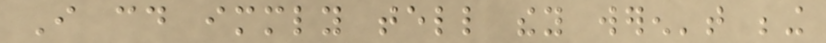I could immediately tell they weren't being
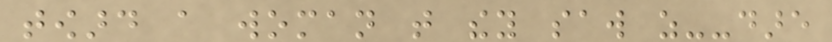toward a woman that they saw as--dare
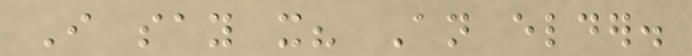I say it? An elder.
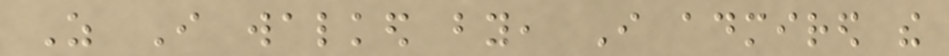As I walked by, I admired the
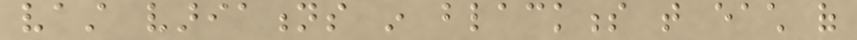vast variations in blackness that each of
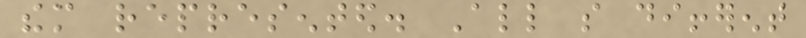them represented. All so different
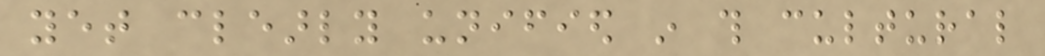yet clearly unified in this cultural
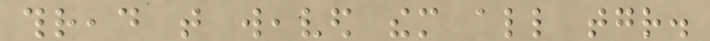thread that weaved them all together.
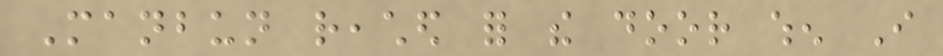Manbun reached for the door when I
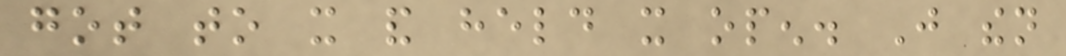got to it and held it open. Just then
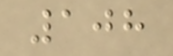108
